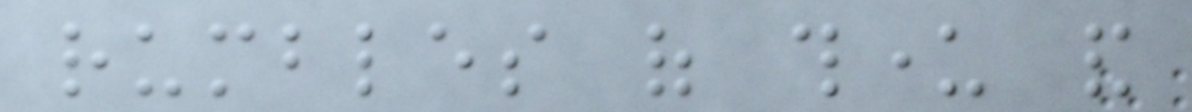rumbles of thunder and
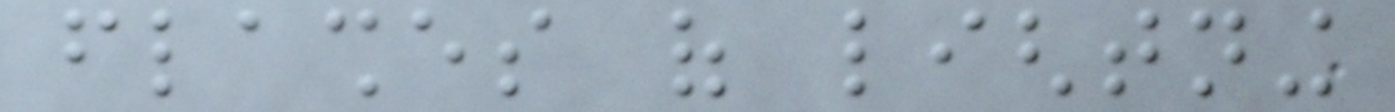flashes of lightning
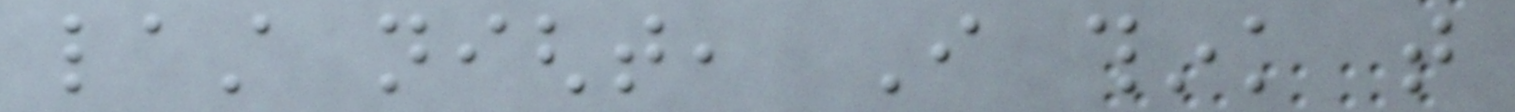last night, I think that
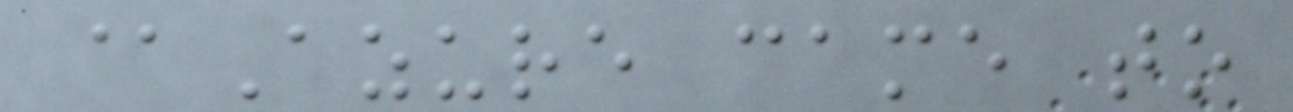@Azure came to
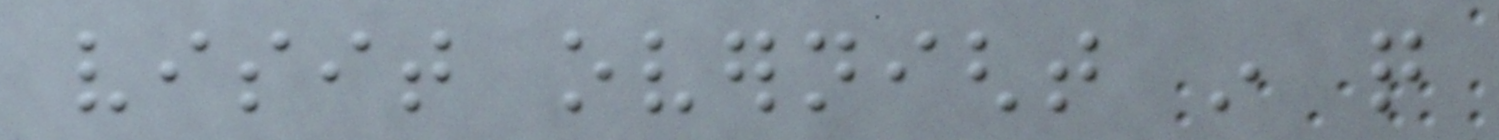visit overnight in quite
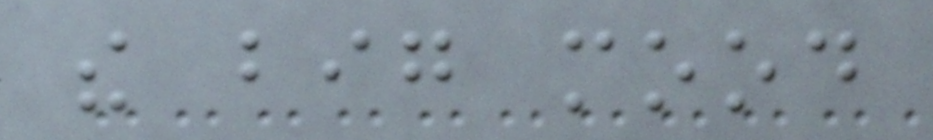the big mood
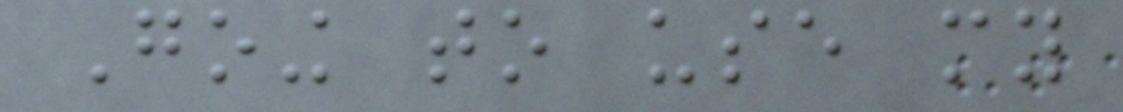Going to use my
